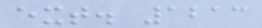ext. 1213
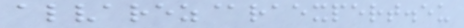alvarez@raexpert.eu
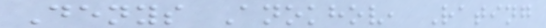Denys Anokhov, Rating
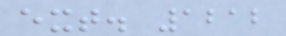ext. 1212
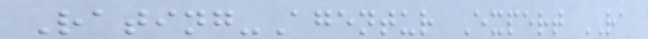Rating-Agentur Expert RA
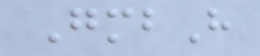GmbH
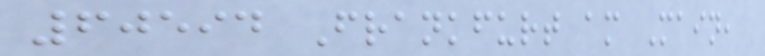60594 Frankfurt am Main,
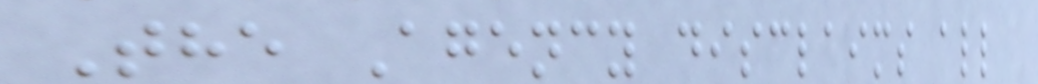The Agency disclaims all
